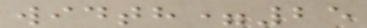width=25
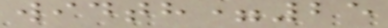width=25
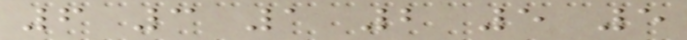6 3 1 2 5 5
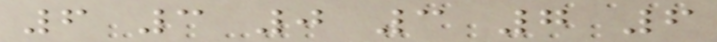6 3 0 3 7 6
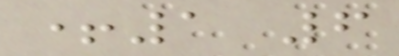+1 6
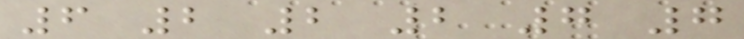6 2 2 2 7 7
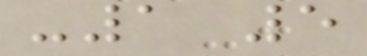-1 5
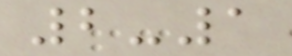2-1
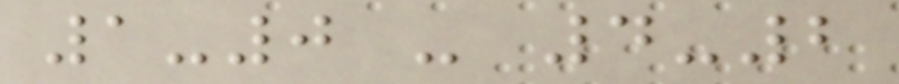1-0 - 4-2
